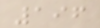196
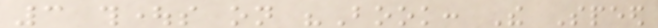3 thoughts on "Book: The Speed
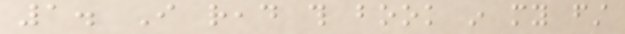1. I read this book in my first
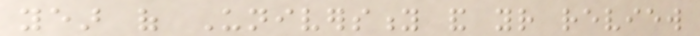year of University and your review
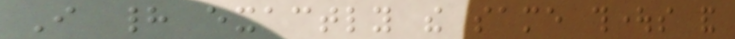I had exactly the same thoughts and
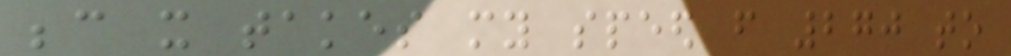because it takes my speed from 270 to
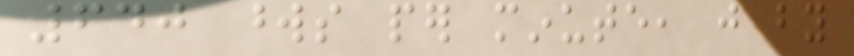640 words per minute, just by
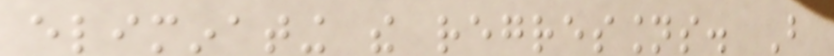eliminating the regressions. But
